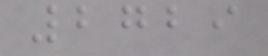2729
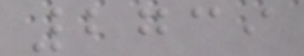2739
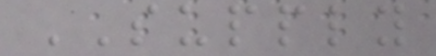SUPPLY
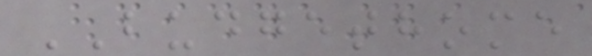BUDGETHOME
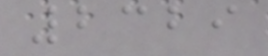2329
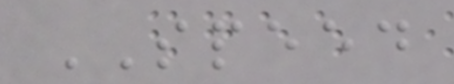SPEED
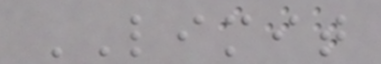LIMIT
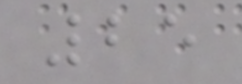25
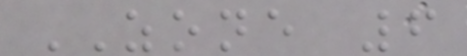ZONE 6
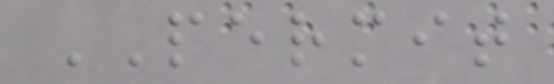PERMIT
